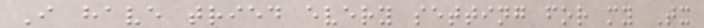I have tried every setting for my Tx
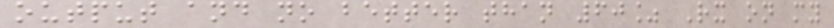output and no better than 60% Rx on my
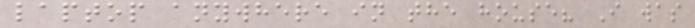laptop anywhere in the house? I was
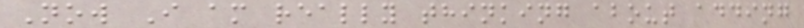Now I am really thinking about adding
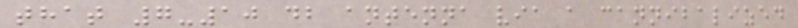that 7-10 db antenna via a cannibalized
